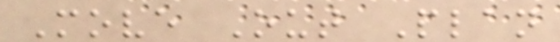Move Out Plan
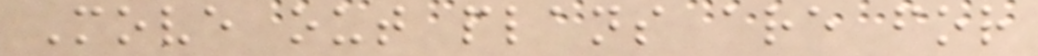Move out plans are for
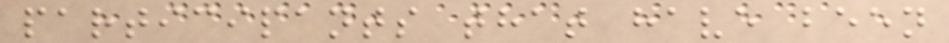participants that have been
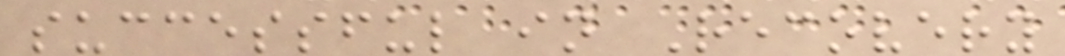successful in Recovery
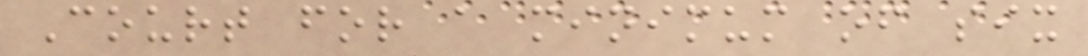Court for a minimum of six
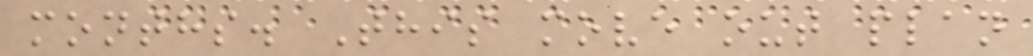months. This move out plan
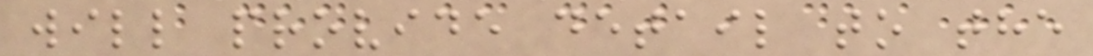will provide detail to the
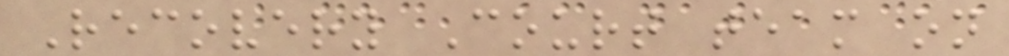Recovery Court team on
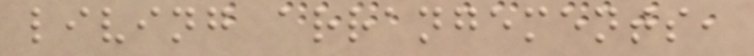living arrangements,
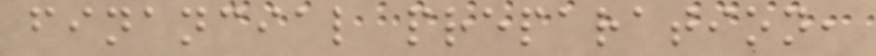financial preparation,
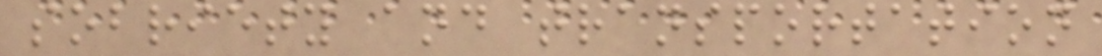sobriety and transportation
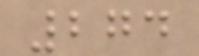274
